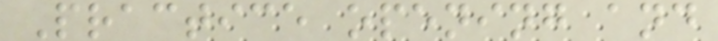Practice opening and
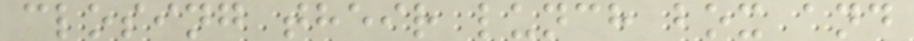closing their lunch box and
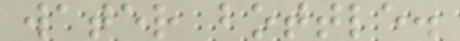water bottle.
